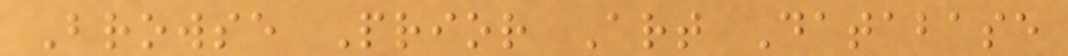Browse Prior Art Database
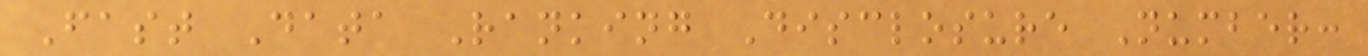Fast Data Ranking Disclosure Number:
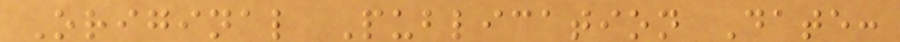Original Publication Date:
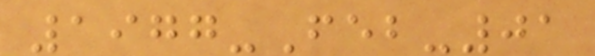1977-Feb-01
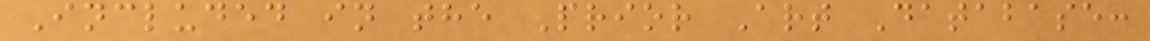Included in the Prior Art Database:
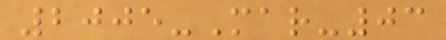2005-Mar-03
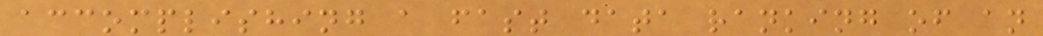accomplishing a fast data ranking of an
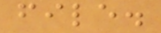file.
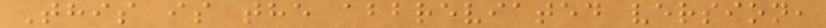This is the abbreviated version,
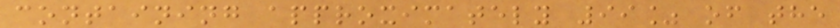containing approximately 99% of the
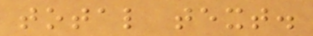total text.
